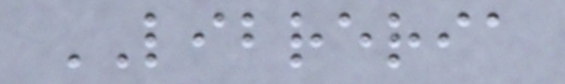LIBRERIA
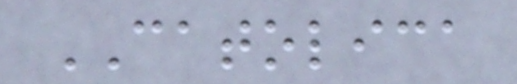CATOLICA
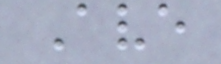Ave
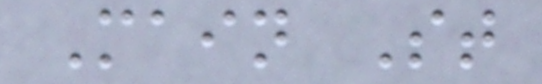Main St
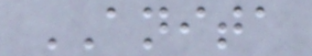ANITA
